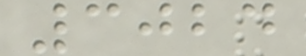3024
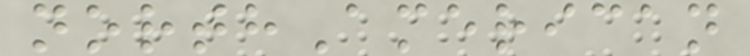northAmerican
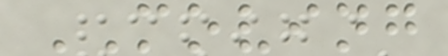MOVING
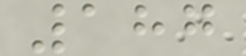187
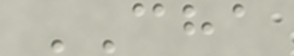CHA
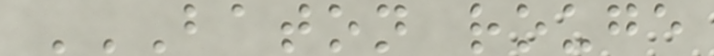BATON ROUGE
